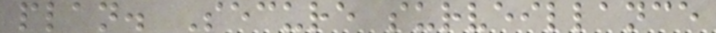plan. Secure surveillance
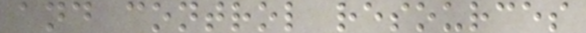and control resources
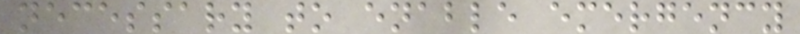necessary to enable emergency
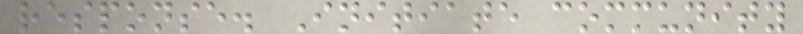response. Initiate community
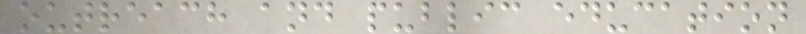outreach and public education
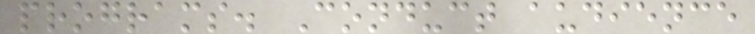programs. Conduct audience
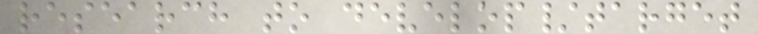research to develop/target
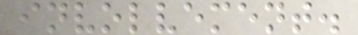involvement.
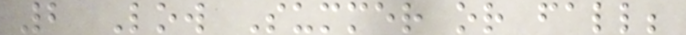2 Low Summer or fall;
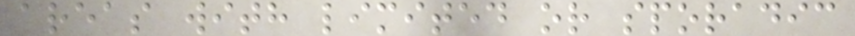areas with limited or sporadic
